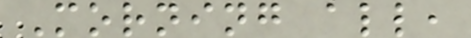Morning all,
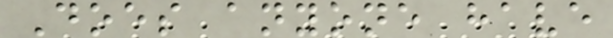Does anyone have
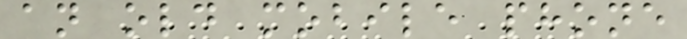an old mobile phone
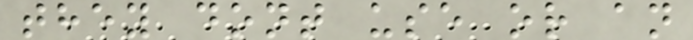they dont use or an
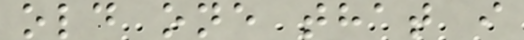old one that i
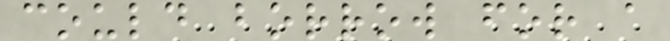could borrow for a
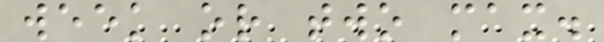week or two max.
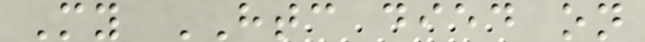My HTC died on
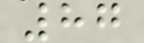87
